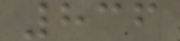836
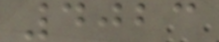4023
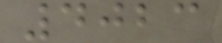4023
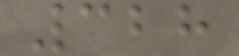328
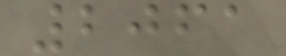2061
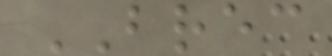BREC
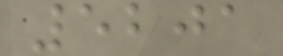5201
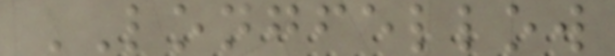LONGFELLOW
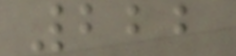222
